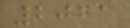2021
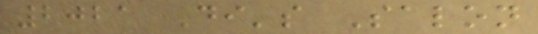2021 Di's Salon
